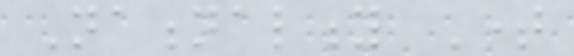Nationality Time
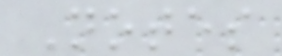Notes
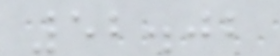52.02
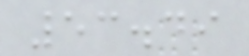53.49
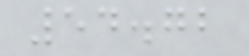54.72
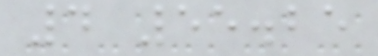4 55.25
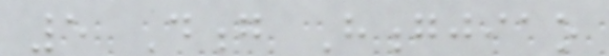5 Dong Hongjiao
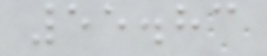55.83
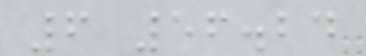6 56.24
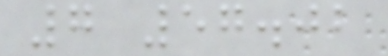7 57.02
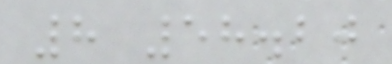8 58.20
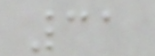31
